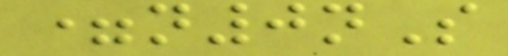=n0nS
